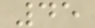45
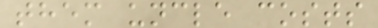them uncle costs
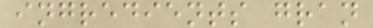ingredients gran
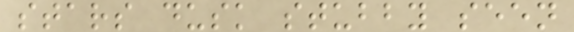stars dusk stubby seen
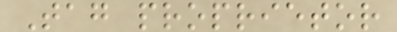Tag proprietor
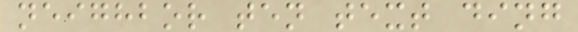neighbor ten text ding
